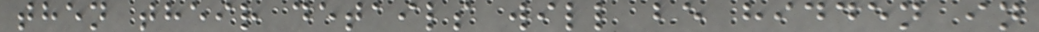then their details will be hidden in
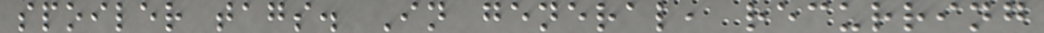spoiler tags. In general, recurring
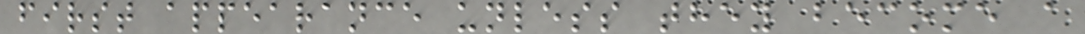first appearance unless they become a
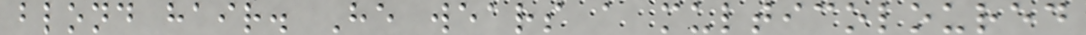blond hair. He wears a multicoloured
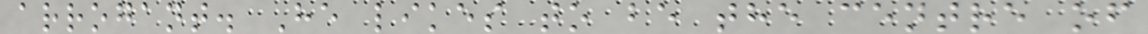arrogant. He likes to be the centre of
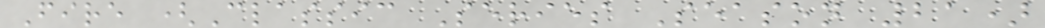Fire (Classic Series Season 21)
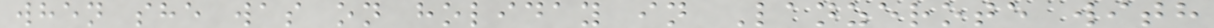when she was on holiday in Lanzerote with
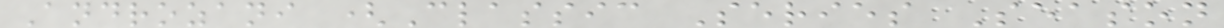Androzani (Classic Series Season
